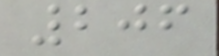206
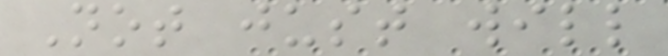Not just will
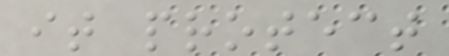it protect
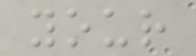your
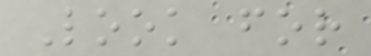Look for
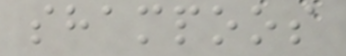shampoos
